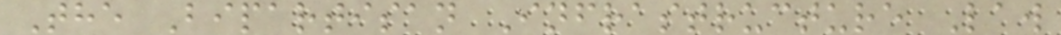The Bipartisan Infrastructure Law
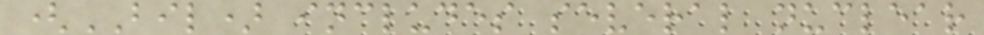(BIL) includes several nuclear
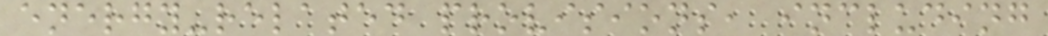energy-related provisions, including
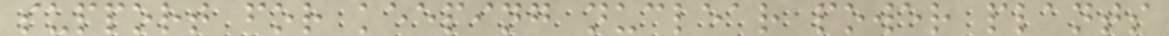support for keeping nuclear power plants
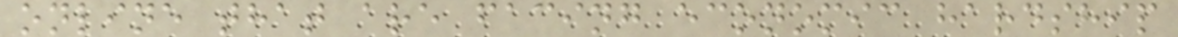online that are facing economic hardship
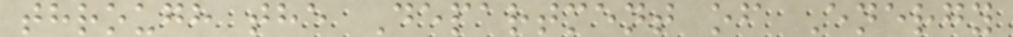through the Department of Energy
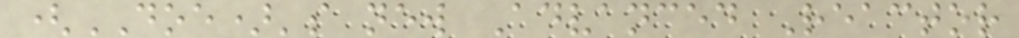(DOE)'s new Advanced Reactor
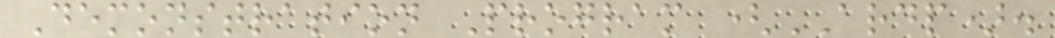Demonstration Program (ARDP).
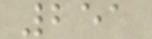251
